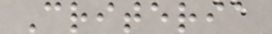Criteria
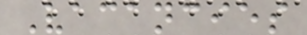Vacancies
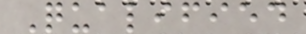Qualified
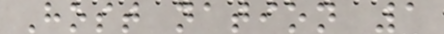Host nation 1
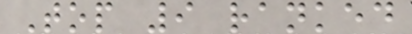Top 9 ranked
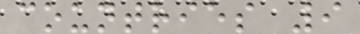countries 9
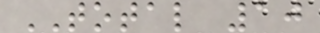TOTAL 10
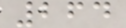264
